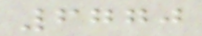6770
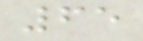65
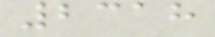2318
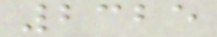2325
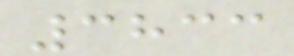3833
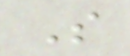S
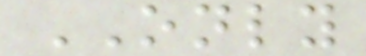ONLY
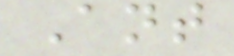Ant
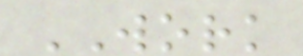WORK
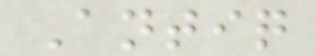Antiq
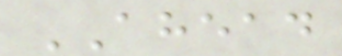AHEAD
